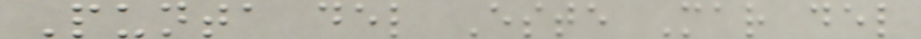Punta del Este Mar del
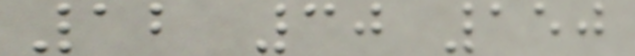12 30 150
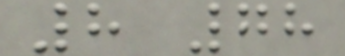8 78
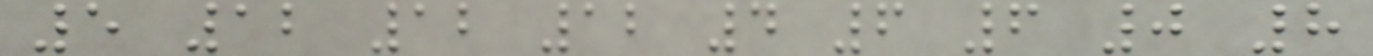5 12 12 12 4 6 6 0 8
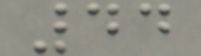44
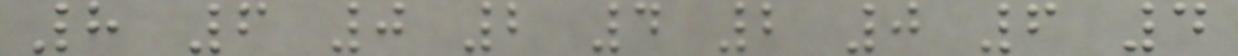8 6 0 2 4 2 0 6 4
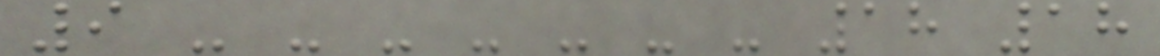9 - - - - - - - 18 18
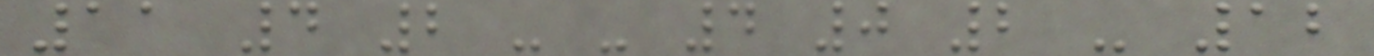11 4 2 - - 4 0 2 - 12
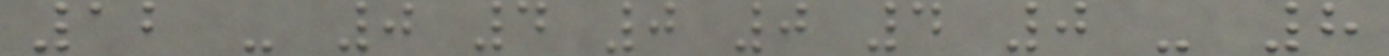12 - 0 4 0 0 4 0 - 8
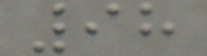98
